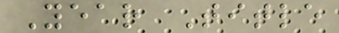Year Title
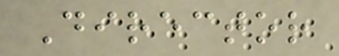Director
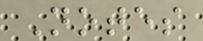Notes
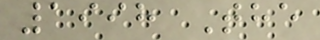1998 The
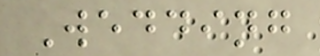Wedding
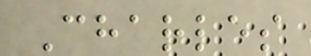Charles
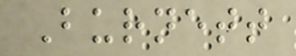Burnett
